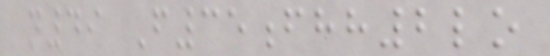n49 F35fhh2lo
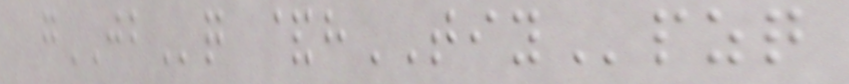gJBq &hTIYpzq
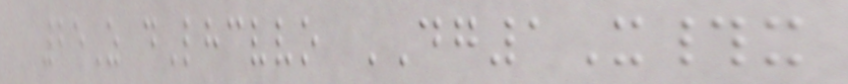25Z dLhcvvo DG1X#x
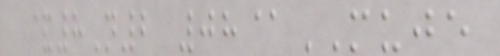&8N2 08@MUJE
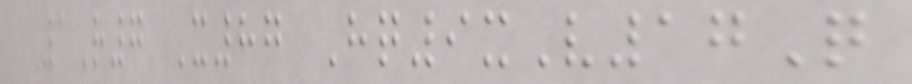1R7 X87 Hq9xV17Q
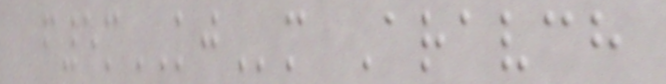f5mKJm Aravch
